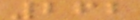262
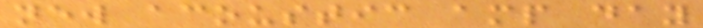new acoustic amp day
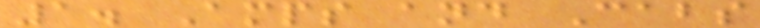1. Amps and Cabs
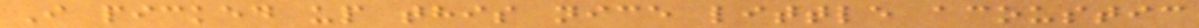I picked up this nice little acoustic
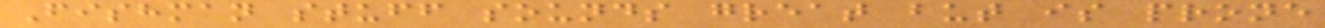Fishman stuff sounds great but is prone
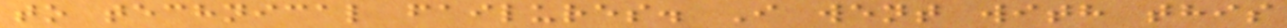to technical failures. I went with this
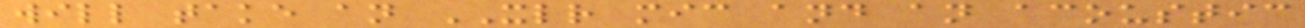will take an XLR mic and an acoustic
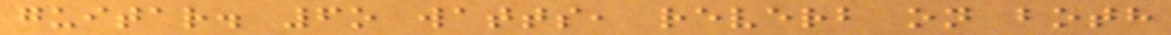guitar. 6o watts, reverb on both
